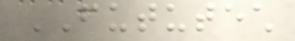FUTUTECH
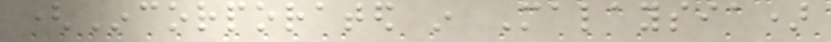(Incorporated in Malaysia)
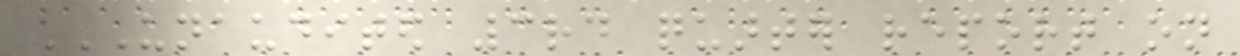UNAUDITED 3RD QUARTER REPORT ON
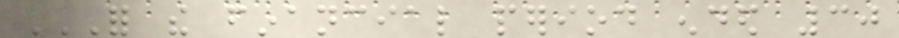FOR THE FINANCIAL PERIOD ENDED 30
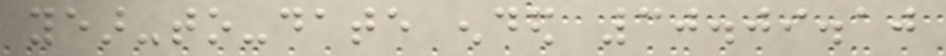year-to-date ended 30.09.10
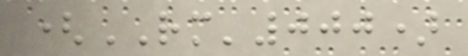(RM'000)
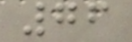76
